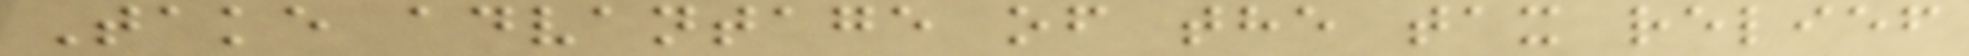Take advantage of the tax relief
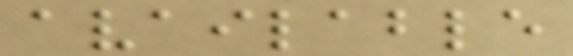available
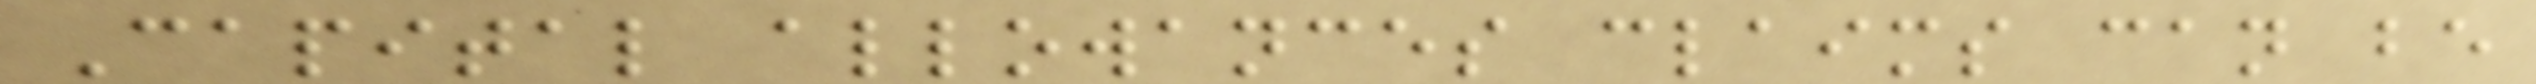Capital allowances claims can be
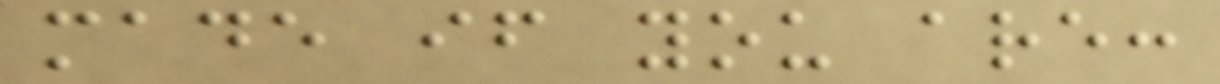made if you are:
